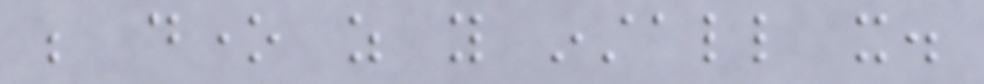be done as you install it.
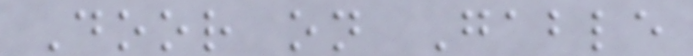Door on Gable
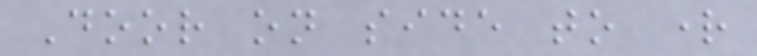Door on side to right
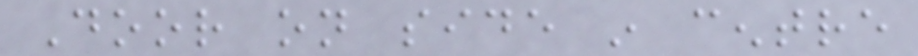Door on side in centre
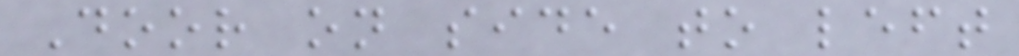Door on side to left
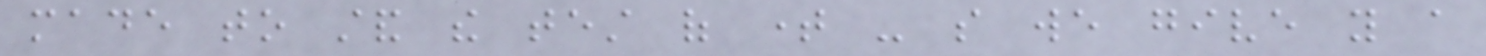made to stand the test of time - so we give you a
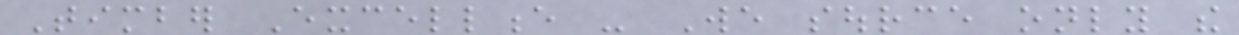Timber Excellence - We source only the
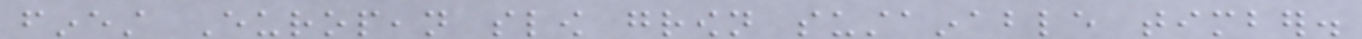finest European slow grown sustainable timber.
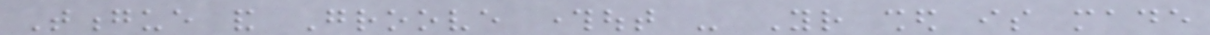Tongue and Groove throughout - Your shed is made
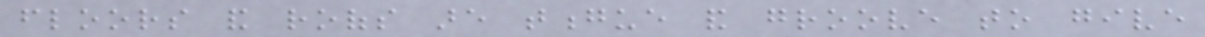floors and roofs are tongue and groove to give
